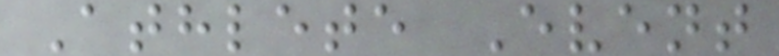Athlete Event
